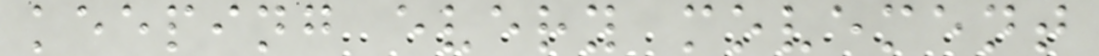keeping every movement
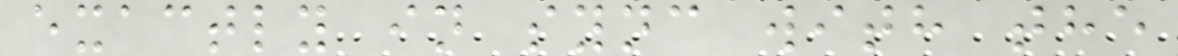exactly in sync with the
